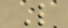L
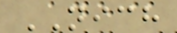NICH
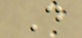D
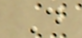D
